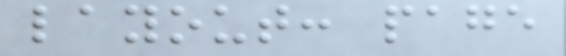layout: page
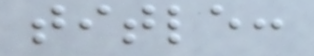title:
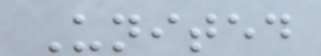United
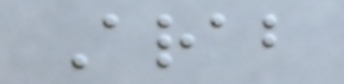Arab
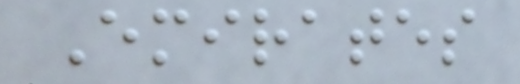Emirates
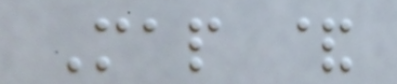Map &
